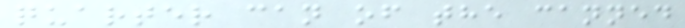quarter can of the canned
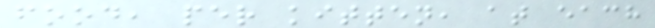food, per kitten, at each
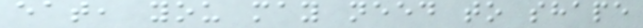eat, you may need to shape
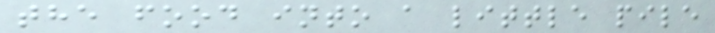the food into a little pile
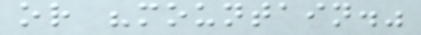or "mountain."
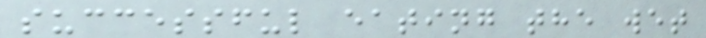successful eating the wet
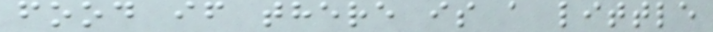food if there is a little
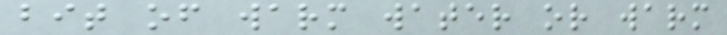bit of warm water or warm
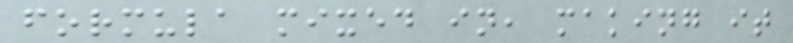formula mixed in, making it
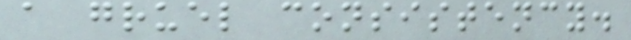a gruel consistency.
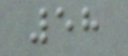58
